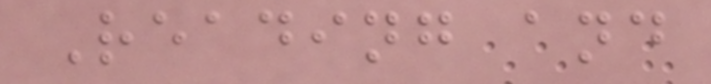Reading and
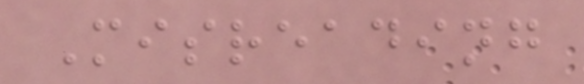Misreading
